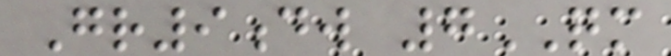Gr9dw 7QM
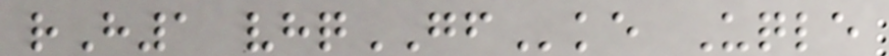rH1 vhqGFke Uqle
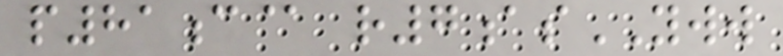p81c@ r7asYWW
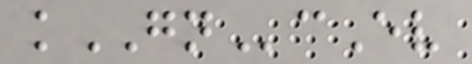kGNcEv
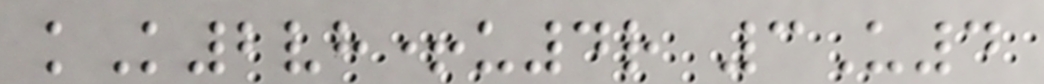kK2vh+u4r 3U4
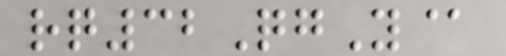rq32QgY@
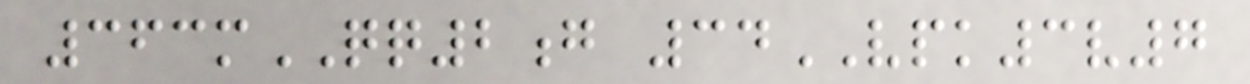363mQQ2g 34VPK3v7
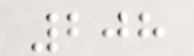208
